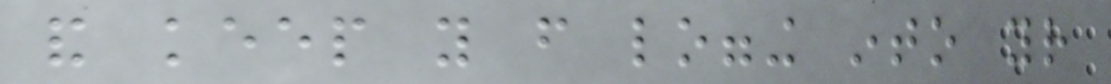and keep you from logging into your
